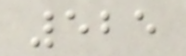525
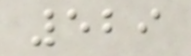529
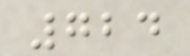724
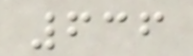636
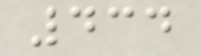434
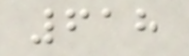618
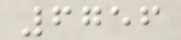6756
